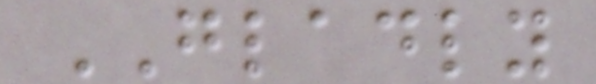GLADLY
